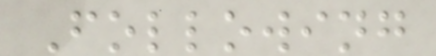Following
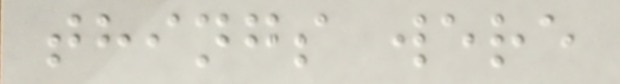things were
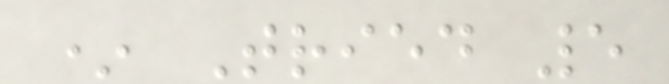* Tried 5
